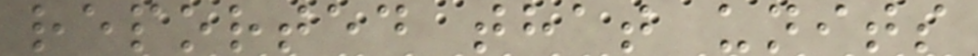reported that units
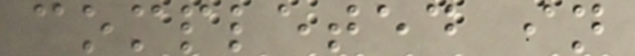completed in
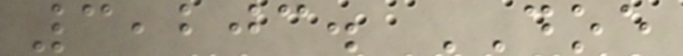3,203. DOE
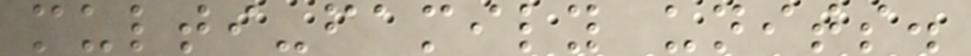multi-family units.
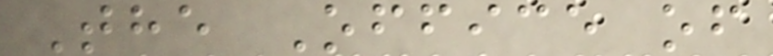The Office of
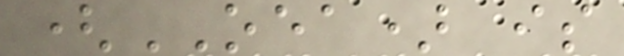(OEA) is
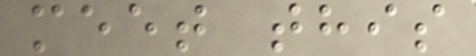meet this
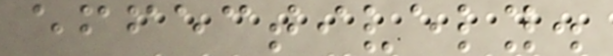effectively.
